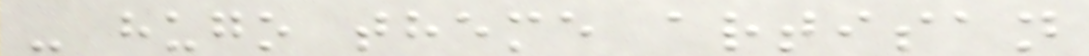- hugo theme artisan
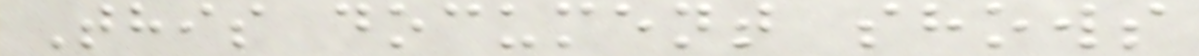This document shows
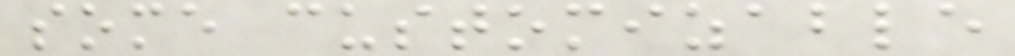some customizable
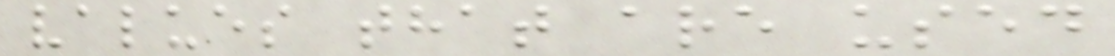values that are used
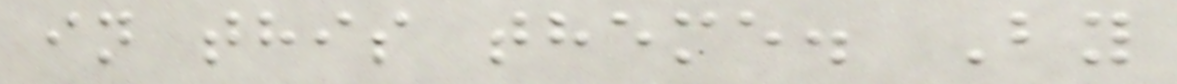in this theme. By
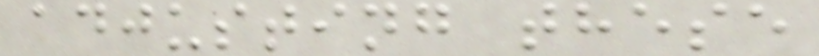adjusting these
